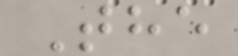The
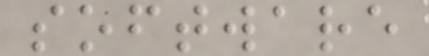software
